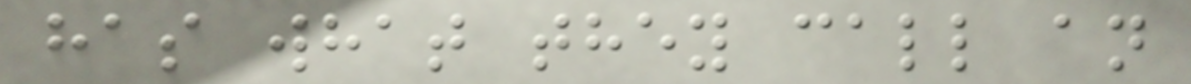has what they call an
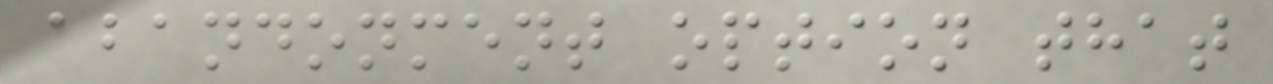abandonment option that
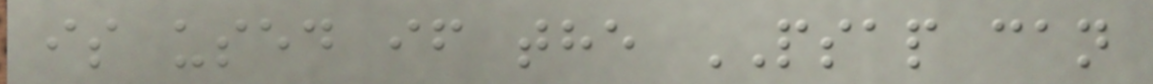is used if the PSAP can
